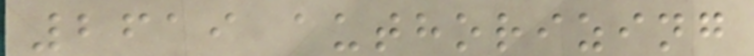2619 authorizing
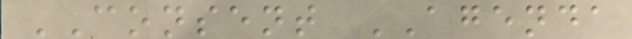CONSENT AGENDA
